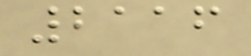2116
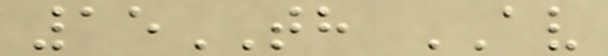15TH AV
